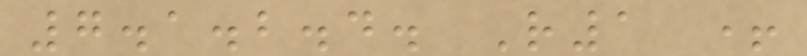7.1.2.4. R1 +
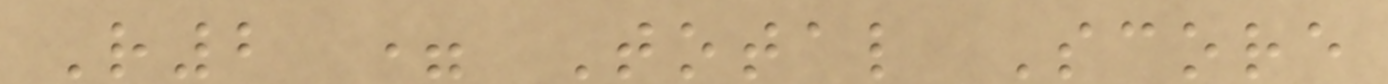R2 = Total Score
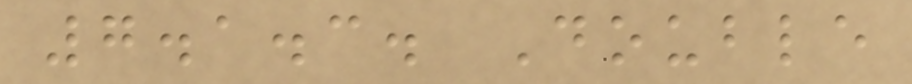7.1.3. Double
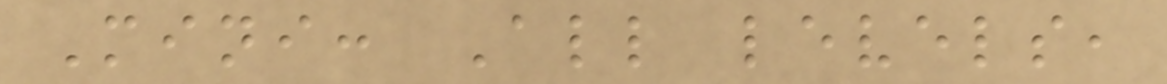Mini: All levels,
